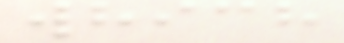which
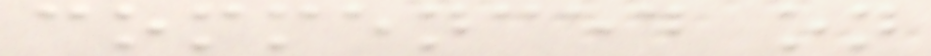commenced on
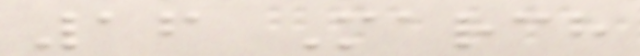16 March
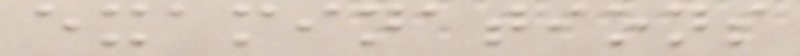examinations
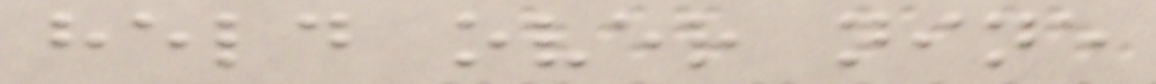held over nine
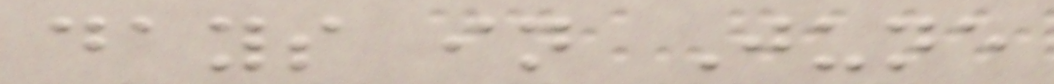days in June
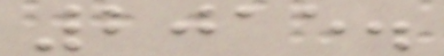2015.
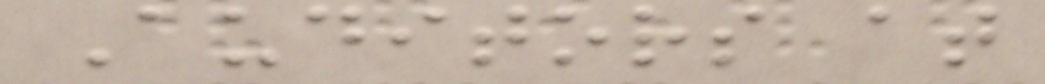Auditors at
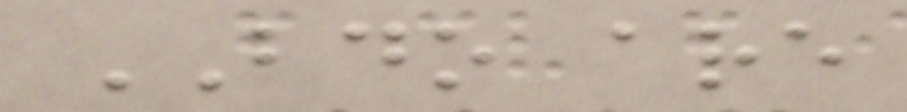BDO are
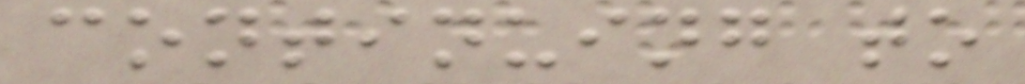continuing to
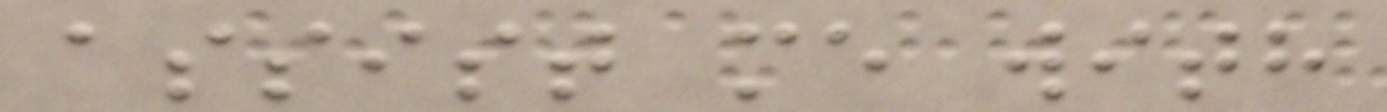assist me with
